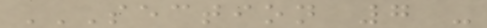SECTION 7 -
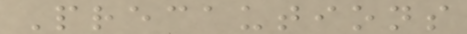Precautions
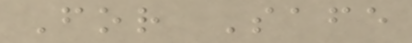For Safe
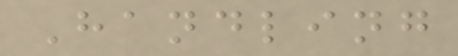Handling
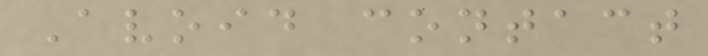Avoid contact
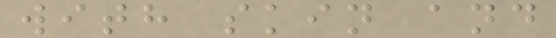with skin and
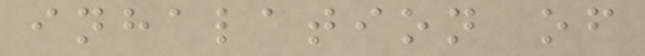inhalation of
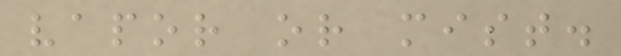vapor or mist.
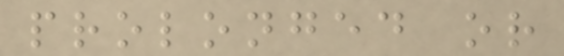prolonged or
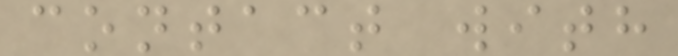contact with
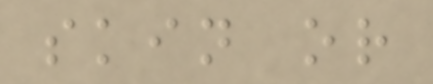skin or
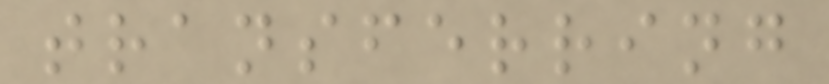transferring
